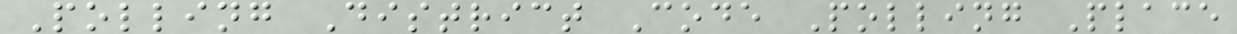Polling District Code Polling Place
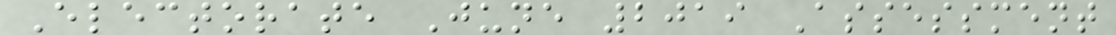Electorate June 2019 Assessment
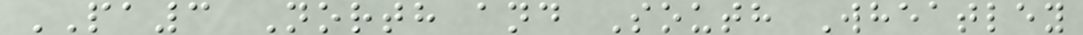PA3 North and South Wheatley
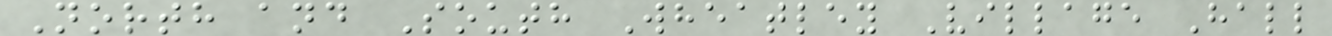North and South Wheatley Village Hall
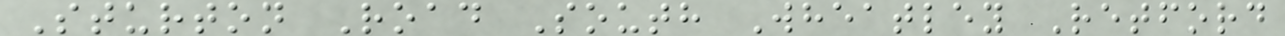Sturton Road South Wheatley Retford
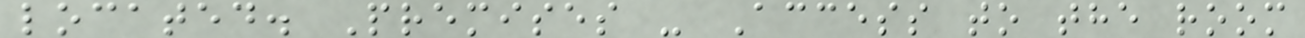located. Premises - Access to the room
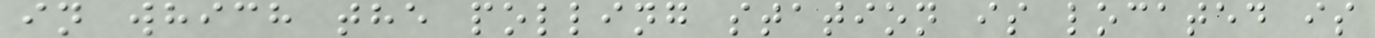in which the polling station is located is
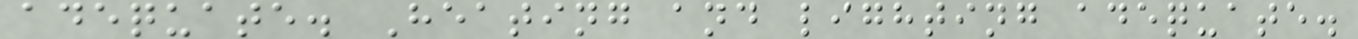adequate. Heating and lighting adequate.
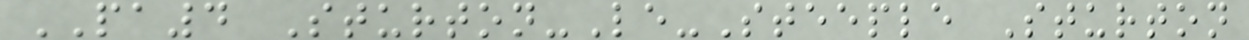PA4 Sturton-Le-Steeple Sturton
